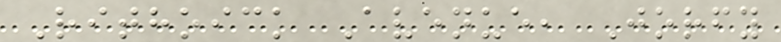Rithoick Avenue, Jorfy
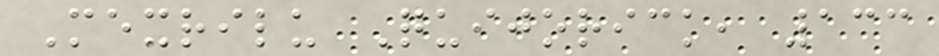Mexrilu Quijorick, 133
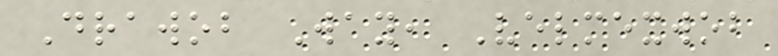Drawob Way, Velmexwob
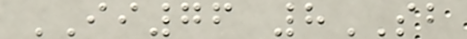II76 8SB
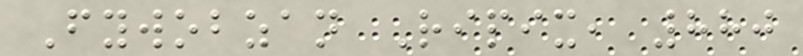Fywobzan Ripix, 880
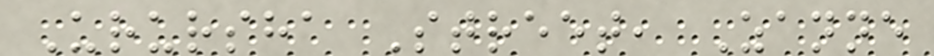Urursha Street, Zanne
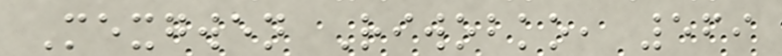Mexgwen Riwobko, 569
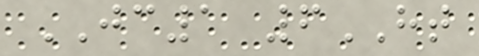JC1 6HT
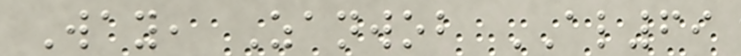Way, Zanwob AL69
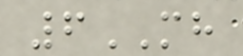6MH
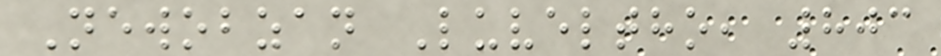Newobzan Luveltho, 803
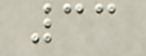33
